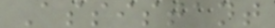Assistant
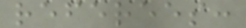referees:
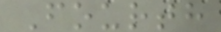Fourth
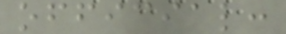official:
